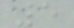5
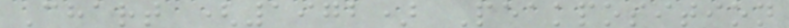Chart (1972) Peakposition
